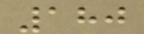180
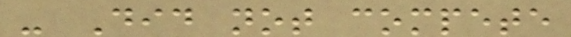- Did not compete
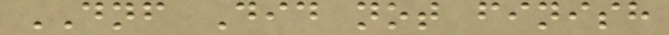DNF Did not finish
